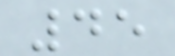45
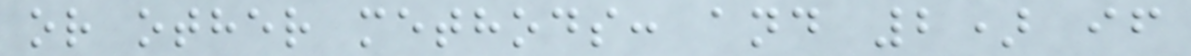or other methods: and 2) if
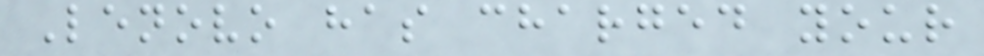Lenovo has charged your
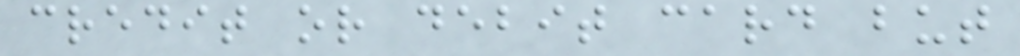credit or debit card but
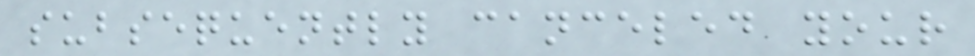subsequently canceled your
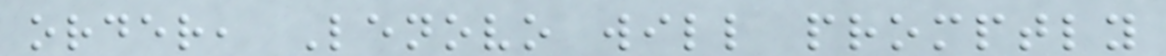order, Lenovo will promptly
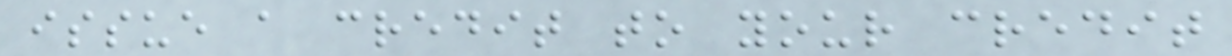issue a credit to your credit
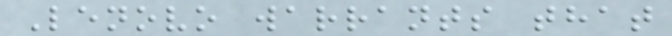Lenovo warrants that
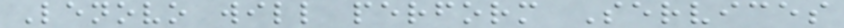Lenovo will perform Services
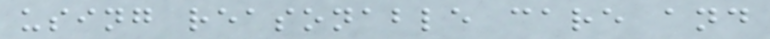using reasonable care and
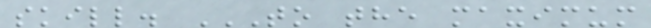skill. TO THE MAXIMUM
